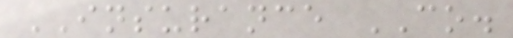INSURANCE CO.
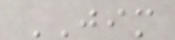JIM
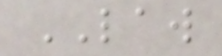LAW
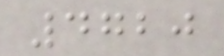4720
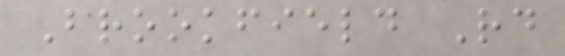Brookfield Rd
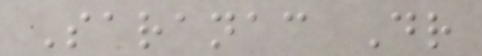Saranac Dr
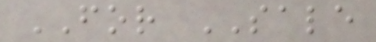FOR SALE
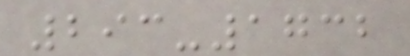293-1732
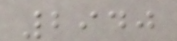2940
